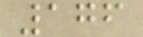176
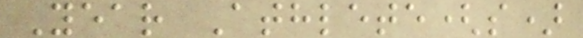Year Athlete(s)
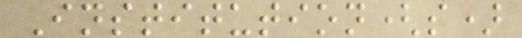Institution(s)
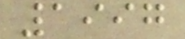1997
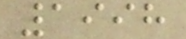1998
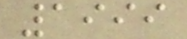1999
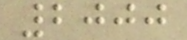2000
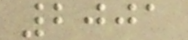2001
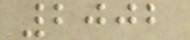2002
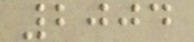2004
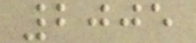2005
